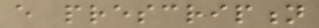every prescription
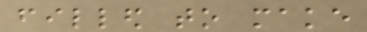filled to make
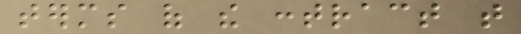terms of the contract that
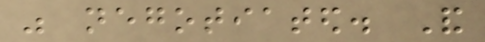was negotiated. And
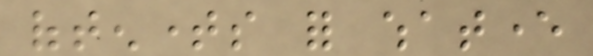oftentimes for whatever
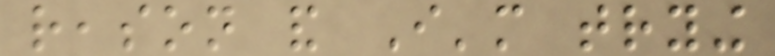reason and I'm trying
